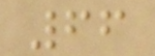66
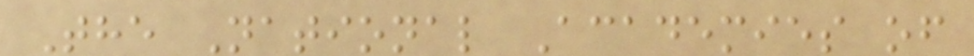The National Academies of
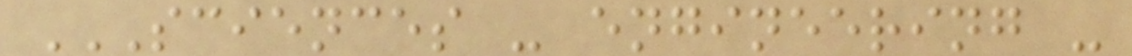SCIENCES - ENGINEERING -
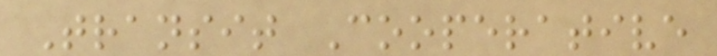Transit Cooperative
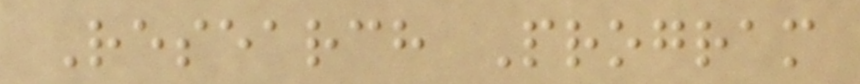Research Program
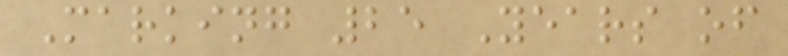Marking 25 Years of
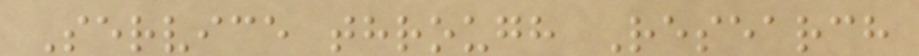Service through Research
